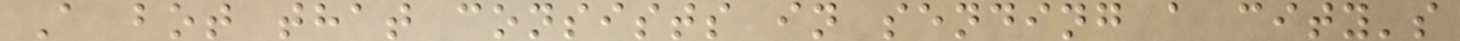A bot that consists in sending a city's
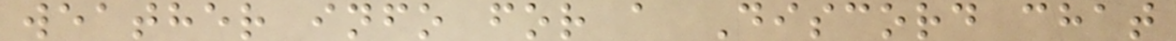weather info for a Discord chat
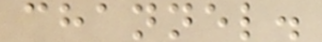channel.
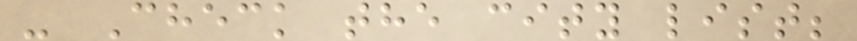- Check the city list;
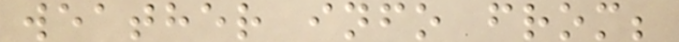weather info from;
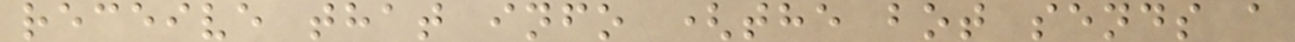receive that info (the bot sends a
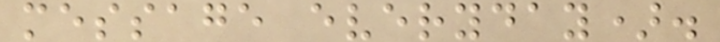message everyday).
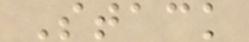Stack
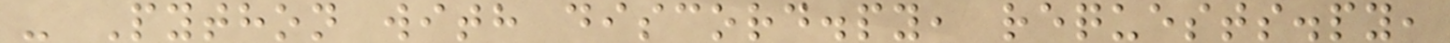- Python with discord.py, requests.py,
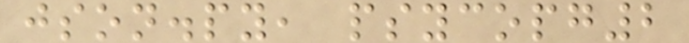json.py, psycopg2
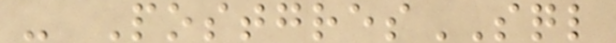- PostgresSQL
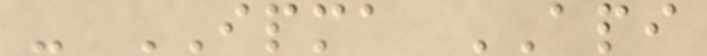- IPMA API
